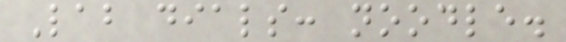Lab dials: noodle.
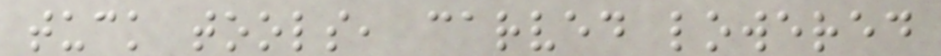tuck tools, carved lowered
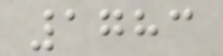1783
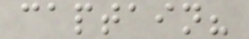captain?
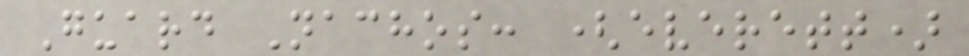Guard Nachos: (everett)
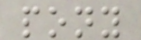pony
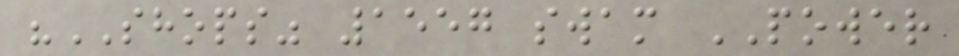"SHOPS" 1557 swam POWER
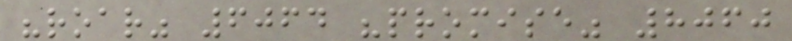"roar" 6064 "promise" 8060
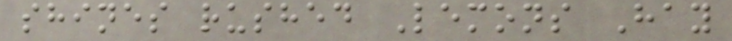shines rushed Lemons Hay
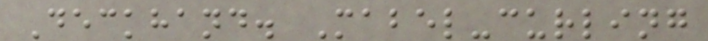Deckhand. Mabel-curling
